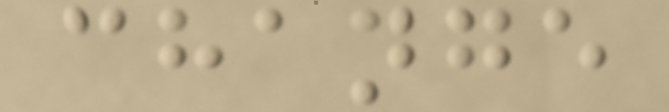change
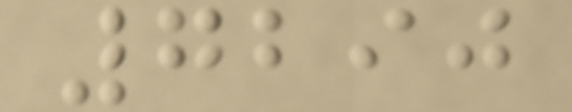7290
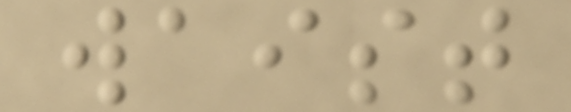waist
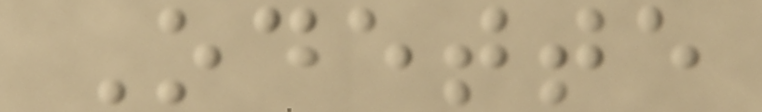Odette
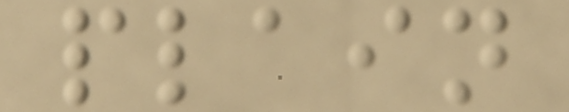plain
